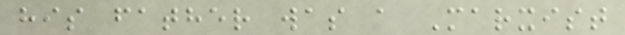his father was a Marxist
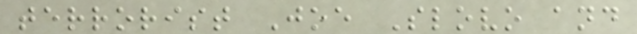terrorist Joe Slovo and
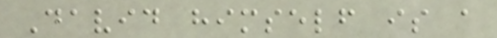David himself is a
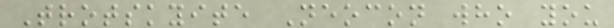Trotskyite Neocon who you
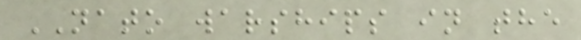NATO warships in the
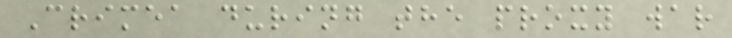Crimea during the proxy war
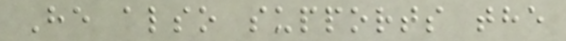He also supports the
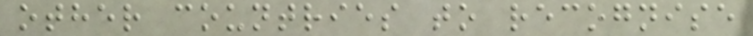other countries to recognise
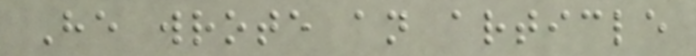He wrote an article
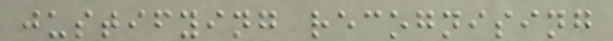justifying recognising
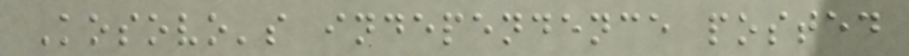Kosovo's independence posted
